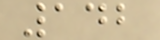142
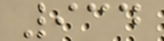934
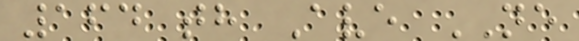164 th Ave NE
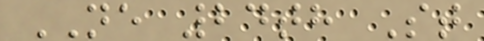NE 24th St
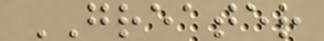GREATER
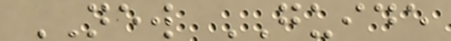NEW GUIDE
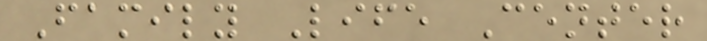Family Life Center
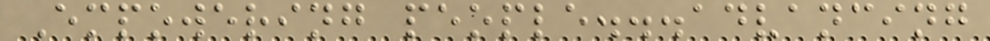Empowering people...advancing
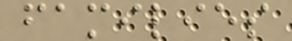families
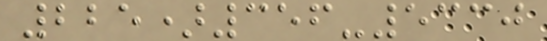225)356-5330
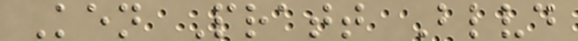Ken Pratt Blvd
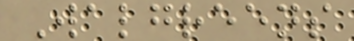Walgreens
